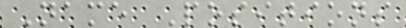Name Positions
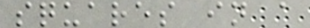squares in a
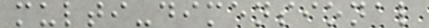multi-dimensional
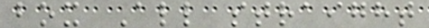box All straight
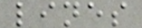lines
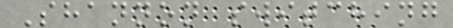Shannon switching
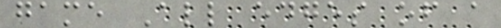game All edges of a
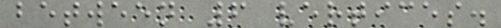between 6 vertices.
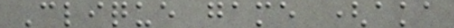Clique game (aka
